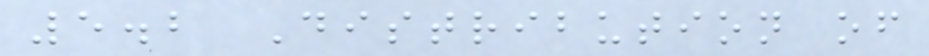5.2 Distribution of
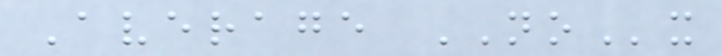Average NOx
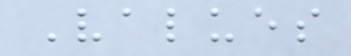Values
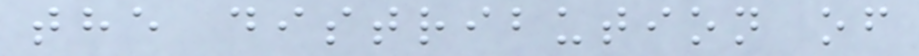the distribution of
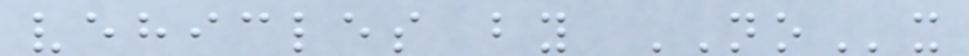vehicles by NOx
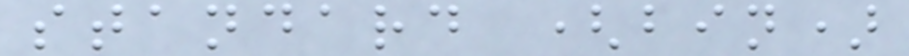standard (bin)
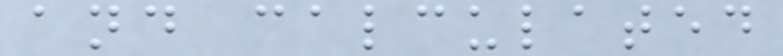and calculated
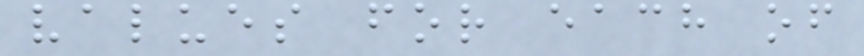values for each of
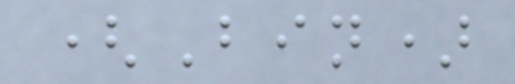(Bin)
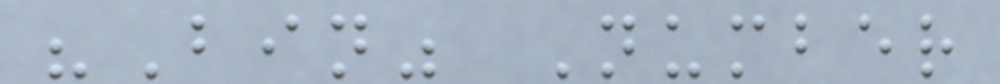"Bin" Number
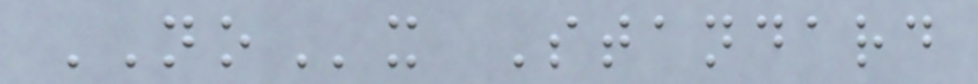NOx Standard
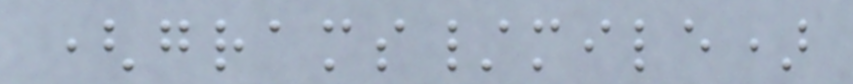(grams/mile)
